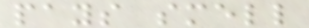pays smell
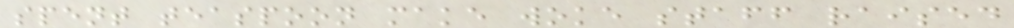spent teaspoon make woke staff raised
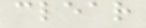clear
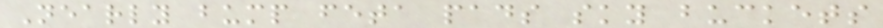Nearly bump feta pads sky buckets
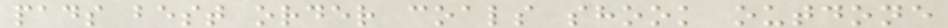pads best order coals shook outdone
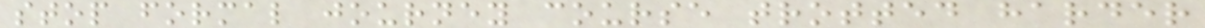stop formal journey course trotted harder
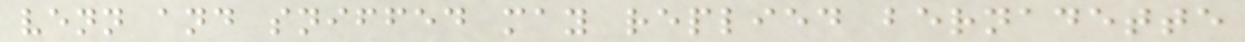venn and sniffed may replied bernadette
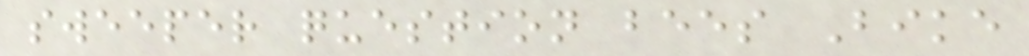sweeper question bees Bike
